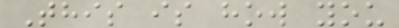This is how you
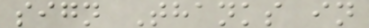sign Thanks in
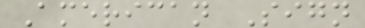American Sign
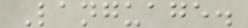Language.
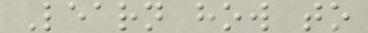Learn how to
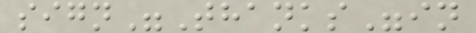sign"Thanks"in
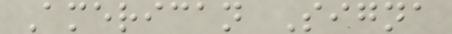American Signa
